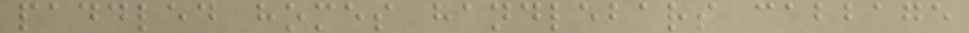paddled homes handlebars cabbage
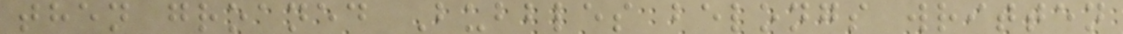then groaned Bubbles belongs written
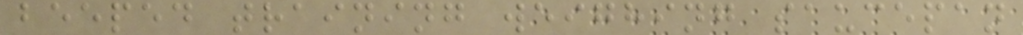beeped training weighing saucepan
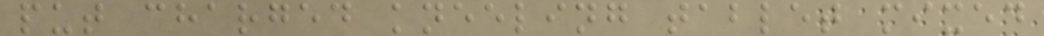put charged kneeling tablet mixed
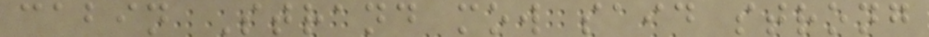cabin Strand mow said strong
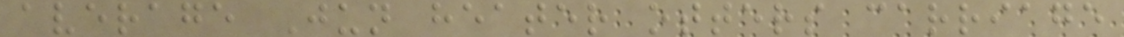average Jun heater otters carriage
